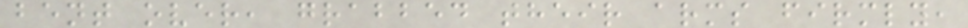bent over, grabbed their arms firmly,
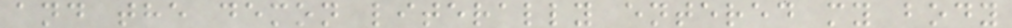and the demon literally entered my body
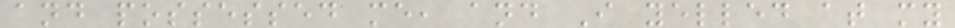and possessed me, and I yelled at my
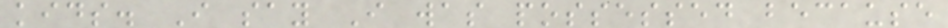kids. I say I was possessed because
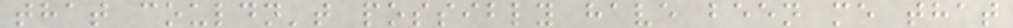that couldn't possibly have been me that
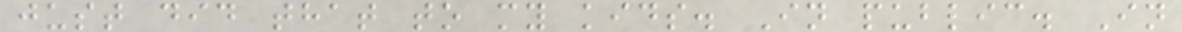just did that to my kids. In public. In
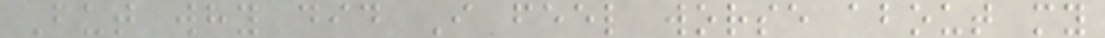But why did I feel worse about my
